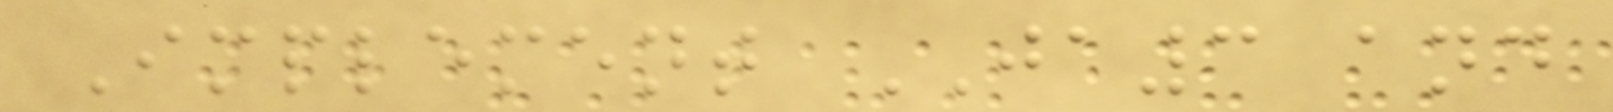Implement JA3 and
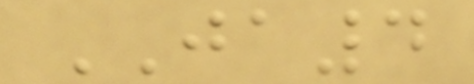JA4
